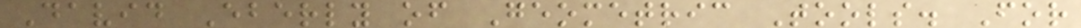David Eberly of Geometric Tools. For
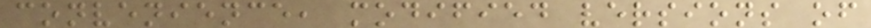convenience, modified versions of
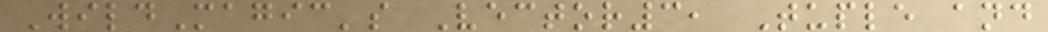WildMagic's Vector3, Tuple and
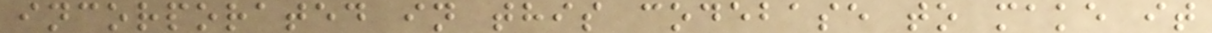incorporated in this codebase to make it
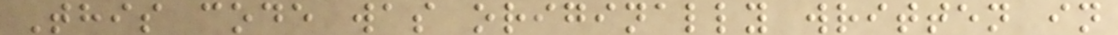This code was originally written in
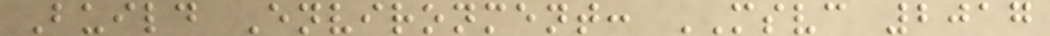Build Environment: MSVC 2017
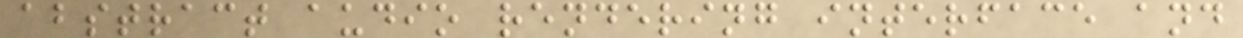abstract audio rendering interface and
